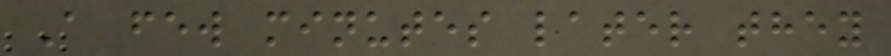A few minutes later they
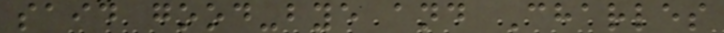said good-bye and Charles
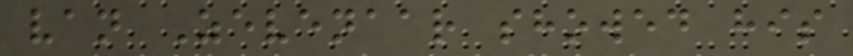van Zevenaar showed his
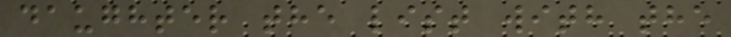daughter the list with the
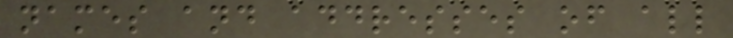names and addresses of all
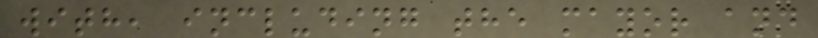with, including the mayor and
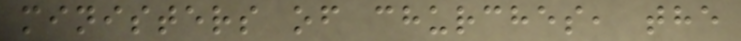ministers of churches, the
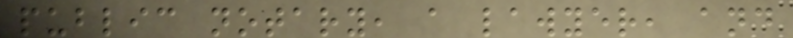public notary, a lawyer, and
